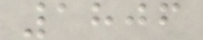1806
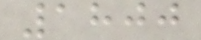1800
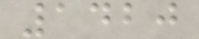1420
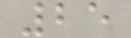25
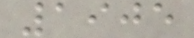1905
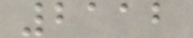2112
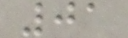01
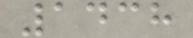1438
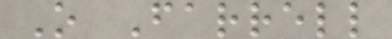O Farrell
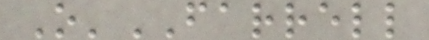O'FARRELL
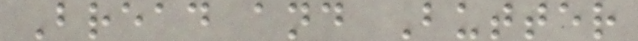Bread and Butter
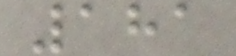181
